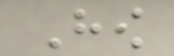How
